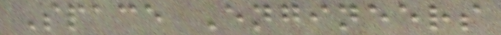Space Engineers
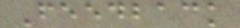Feedback
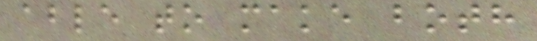able to make both
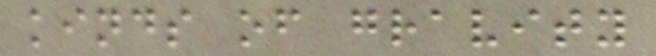kinds of gravity
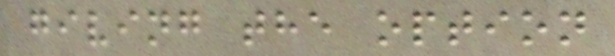giving the option
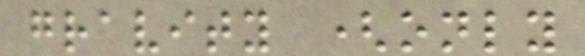gravity (only
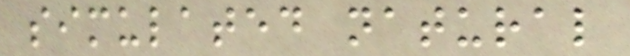simulated natural
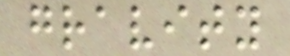gravity
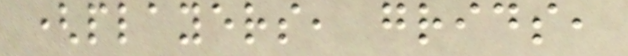(players, grids,
